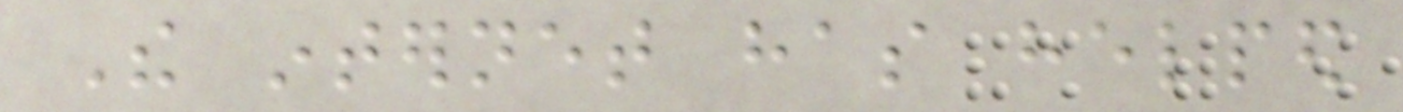The internet has helped
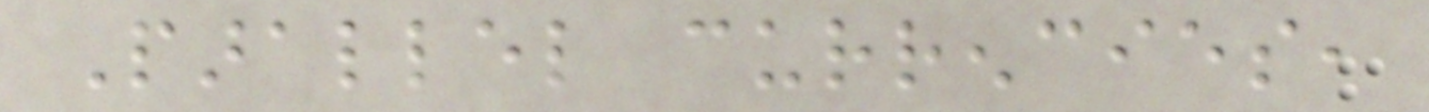Parallel currencies,
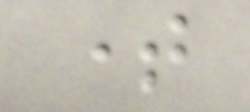time
